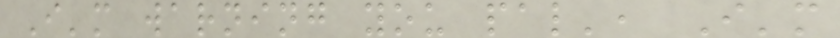I'm warning you pal', I'm
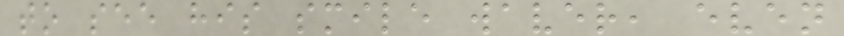to see his smile waver, even
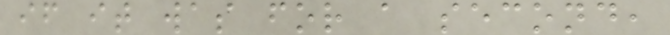if it was for a second,
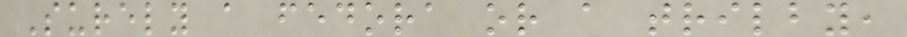Surely a fedora or a trilby,
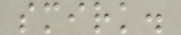smirk.
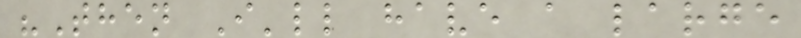"Then I'll have a large
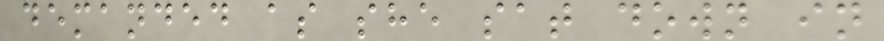demanded as she sat down in
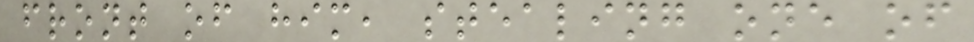front of him, stealing one of
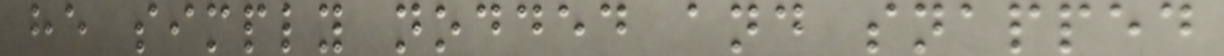he simply nodded and snapped
